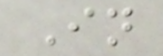In
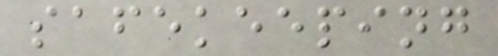safekeeping
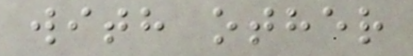with other
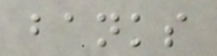banks
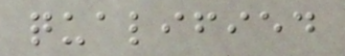qualified
